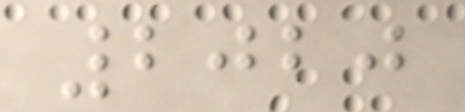2020
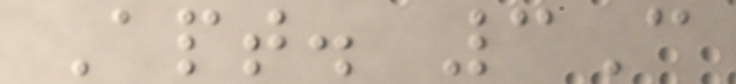Apt. 3C
